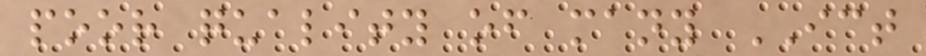poor quality of many ICT
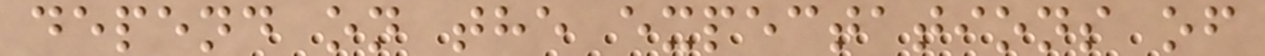depend on the expectations of
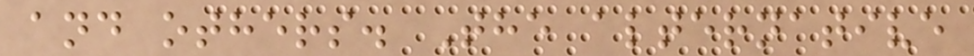and others. The alternative
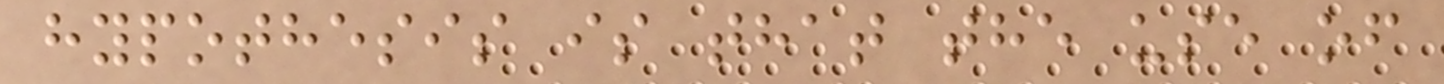hypothesis is that the use of
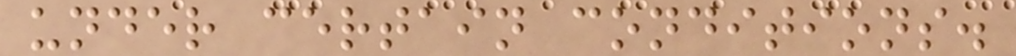under certain conditions.
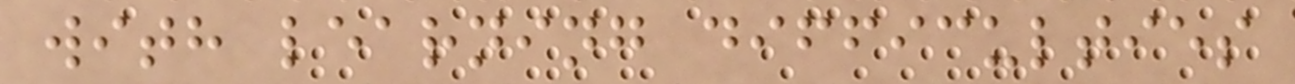with learning difficulties
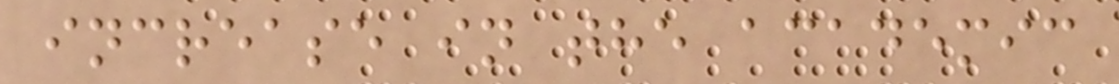increase in the academic
